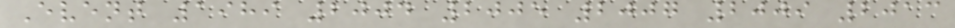Event 1989 2004 2005 2007 2009 2013
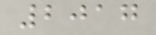2017
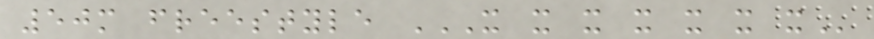50m freestyle X X X X X X X
